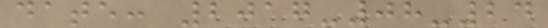date: 2017-08-24
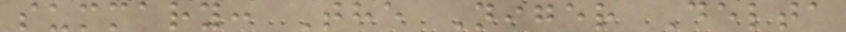summary: The Niger Delta
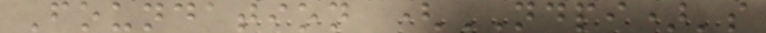Foundation (NDPI)'s
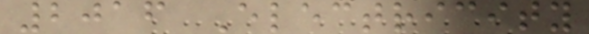2016 Electricity
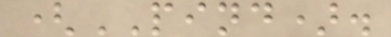(PIND).
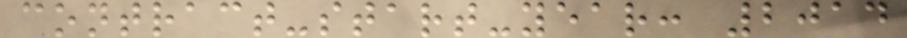contract-start-year: 2014
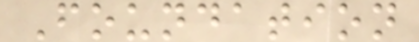Foundation
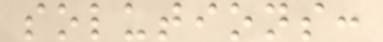solutions:
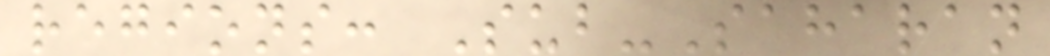regions: Sub-Saharan
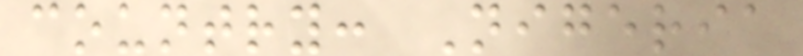country: Nigeria
